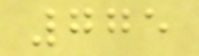775
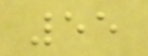55
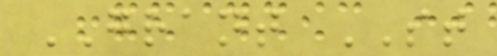GRANT ST
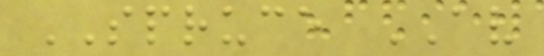SPRUCE AV
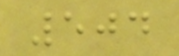504
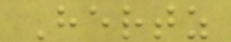Hertz
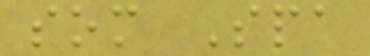som Spa
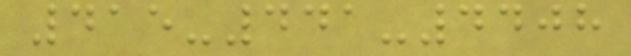415-441-4408
